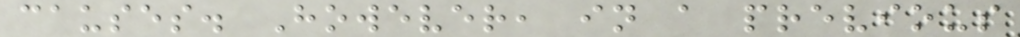causes. However, in a previous
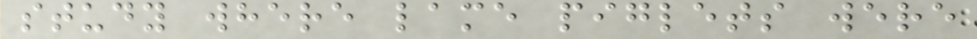study where lame piglets were
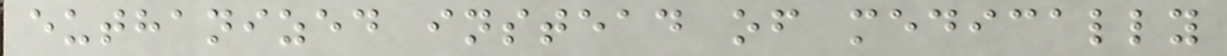euthanized instead of medically
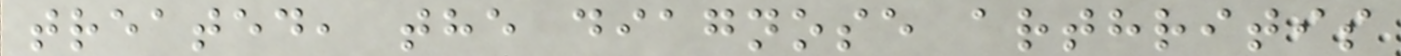treated, the diagnose arthritis
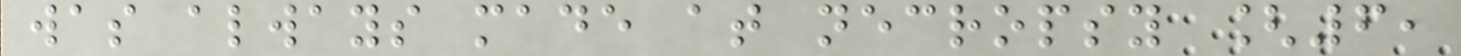was always made at necropsy [6,
